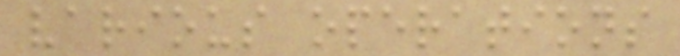various operations
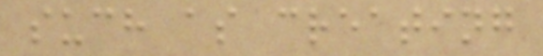such as creating
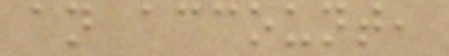an account,
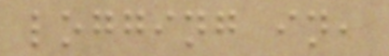logging in,
